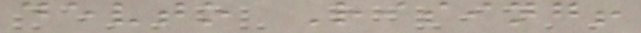devto Rising!
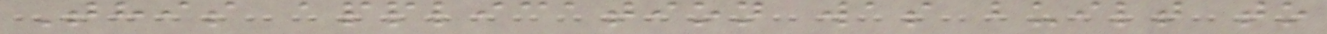This application was built to
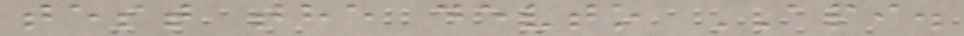test the devto API.
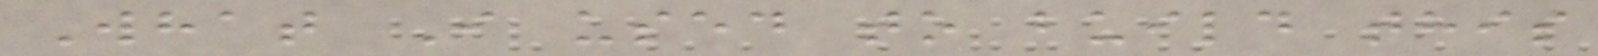What I used to build this
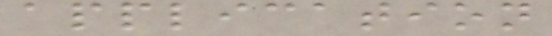application
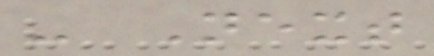- Next
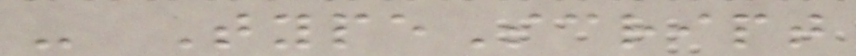- TypeScript
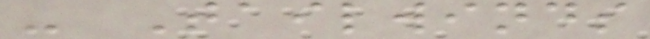- Tailwinds
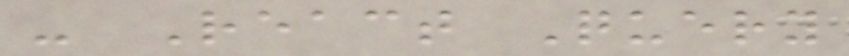- React Query
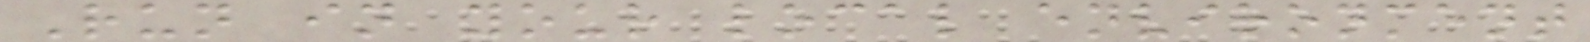Run in your local environment
